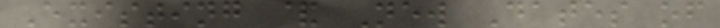Existing & New Dates of
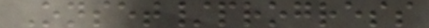Onset/progress
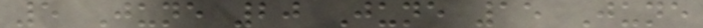5 June 20 June 15 June
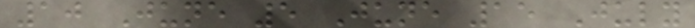10 June 5 June 15 July
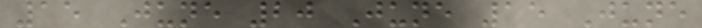15 June 20 June 15 June
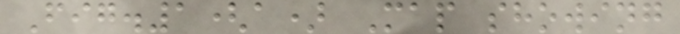Fig.1(a) Map showing
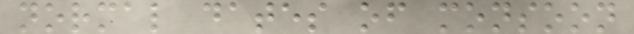normal dates of monsoon
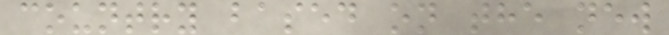country based on the new
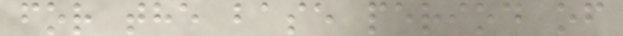for the base period of
